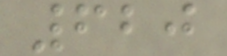620
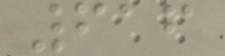616
